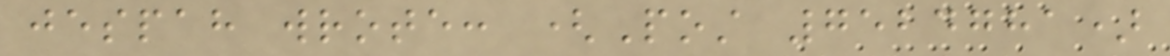jespah wrote: (Post 7524781)
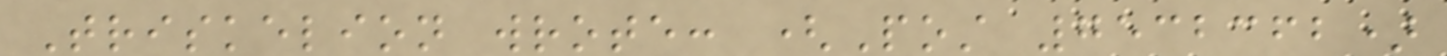Triskelion wrote: (Post 7532362)
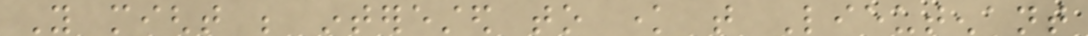You might be interested to know that Lieutenant
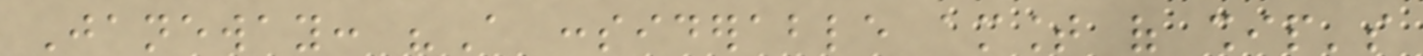Janeway: "A considerable amount of ship's
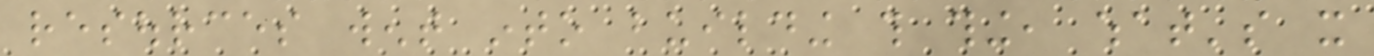resources went into building this thing, what's it
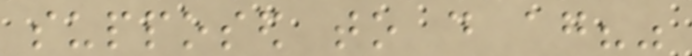supposed to do again?"
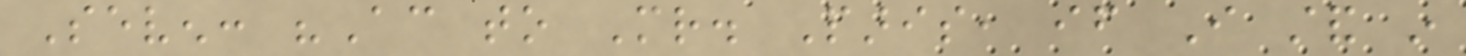Seven: "According to Mr. Paris, if I stand in
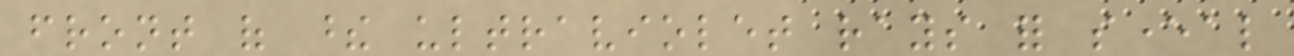front of these ultraviolet rays for several
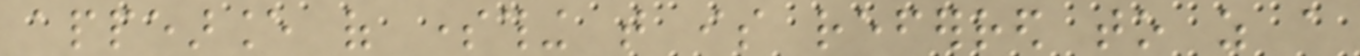appearance of something that is referred to as a
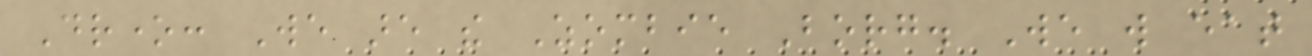Drone: We are the Zombie Borg. We will eat
